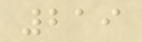219
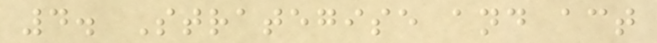4. Strategise and act
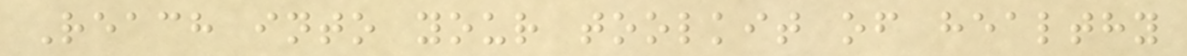Reach into your toolkit of healthy
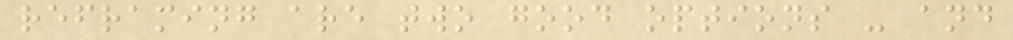reframing are two good options - and
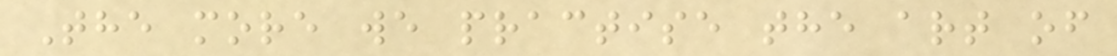The more we practise the art of
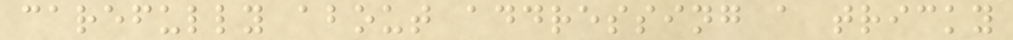carefully about addressing a tricky
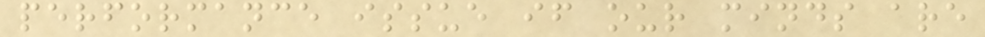performance issue if our minds are
